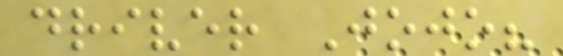driver Jojo?
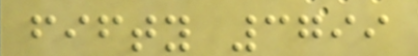fifty 3799
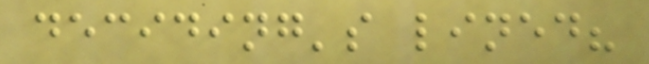deciding's lined?
